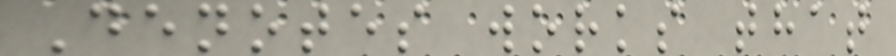Denotes works that
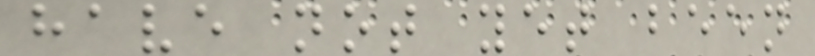have not yet been
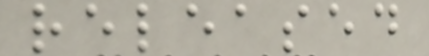released
